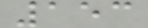153
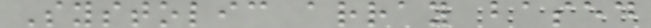Systolic array based
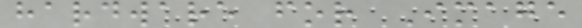hardware for Image
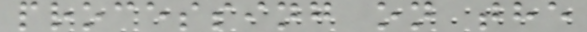processing on the
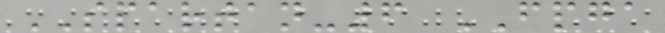SPARTAN-6 FPGA
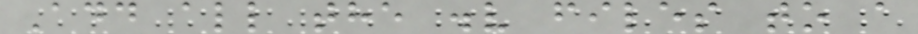Add all the .v files to a
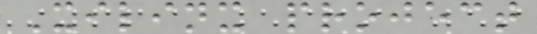Xilinx project
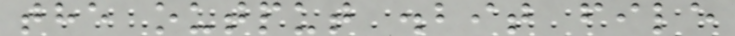the output .bit file
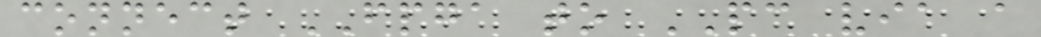connect FPGA to PC via a
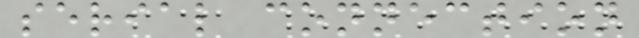serial connection
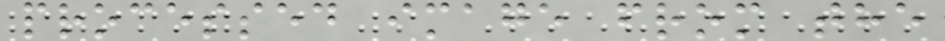processed image from the
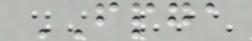FPGA
